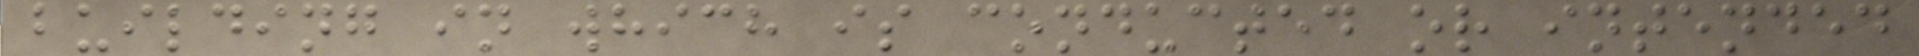building in which is conducted or intended
